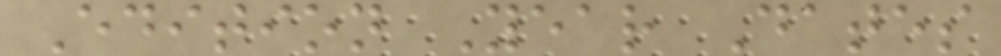Edition Year Dates
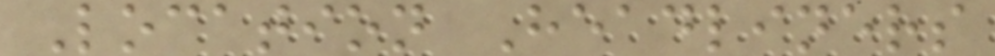Location Headliners
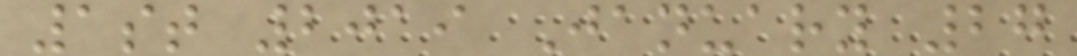1st 2019 January 27
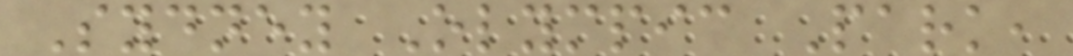Sydney Olympic Park,
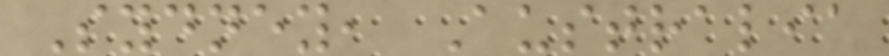Sydney, Australia
